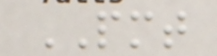PMT
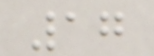17
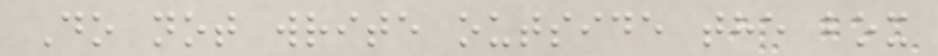Do not write outside the box
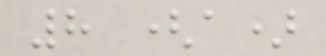8 (a)
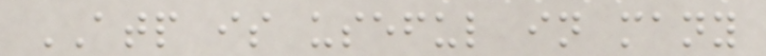ATP is useful in many
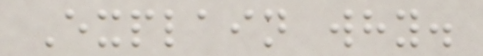Explain why.
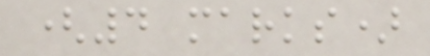(4 marks)
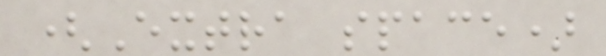(Extra space)
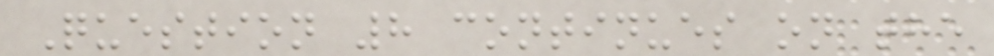Question 8 continues on the
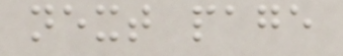next page
